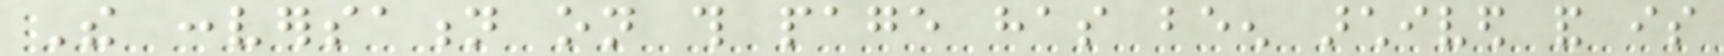The conversation on this page has been archived and is
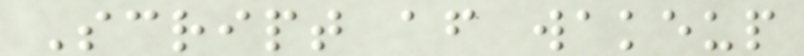Script after wakeup
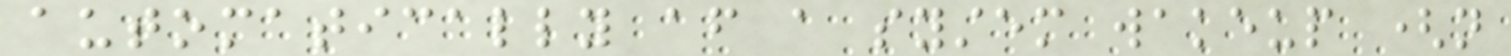automatically after a system wakeup (not
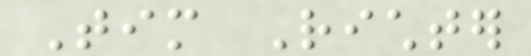Tim Richter
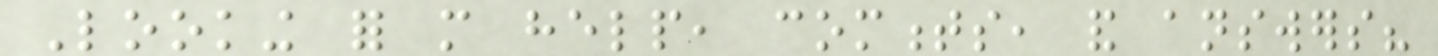Looking for more help, comments, and answers?
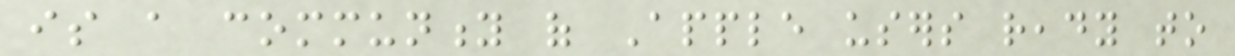is a community of Apple users ready to
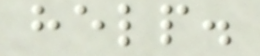help.
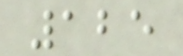125
